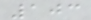103
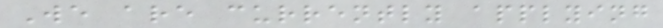We are currently applying
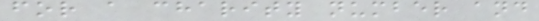for a charity number and
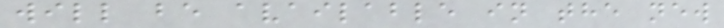will be available in the new
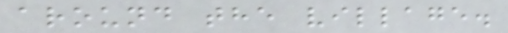around the village.
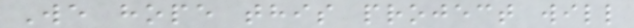We hope this project will
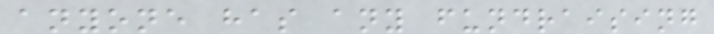anyone has any fundraising
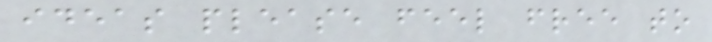ideas please feel free to
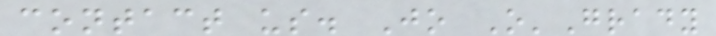contact us. Jo O'Grady
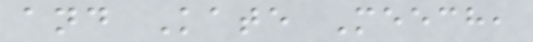and Kate Meech,
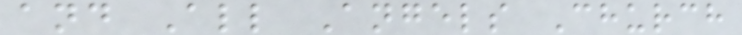and All Angels Church
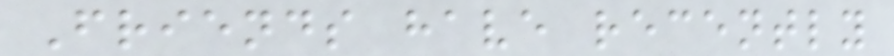Friends have recently
